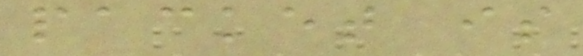packet is
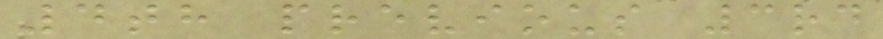4th previous 3rd
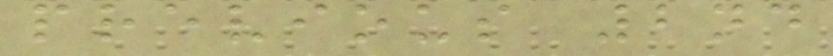previous 2nd
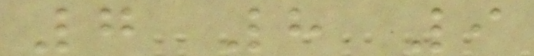7 8 9
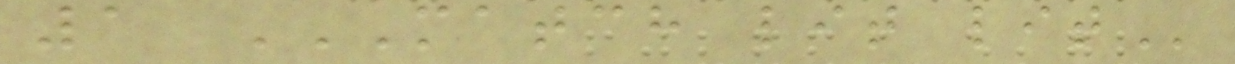1 MATCH LIT LIT
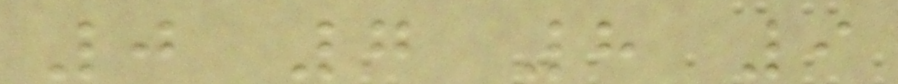0 7 8 9
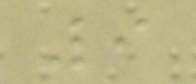9
